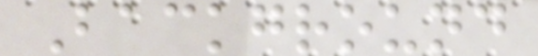Background
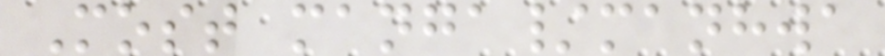Most manga/manhwa
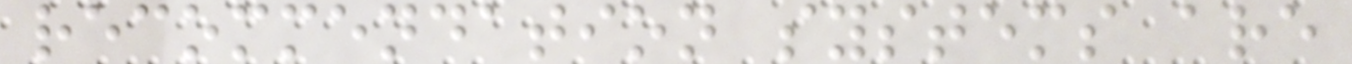recommendation systems are
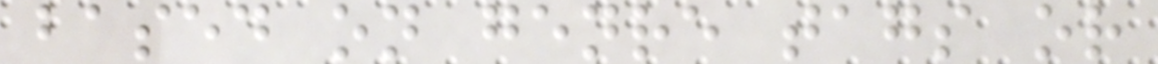based on genre tags or
